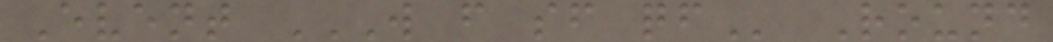Event W F SF QF Round
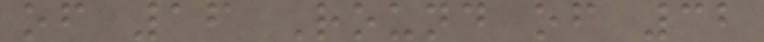of 16 Round of 32
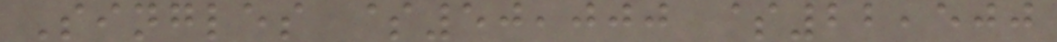Singles $50,000 $22,500
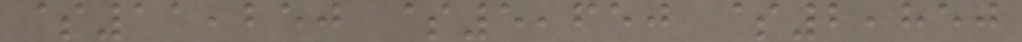$11,250 $5,650 $2,850
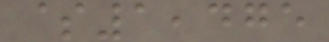$1,475
